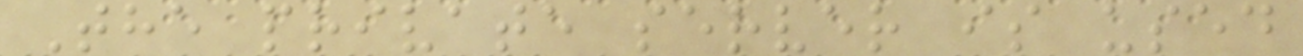The private server is used
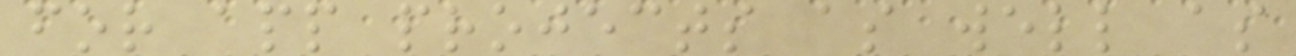for app projects as well as
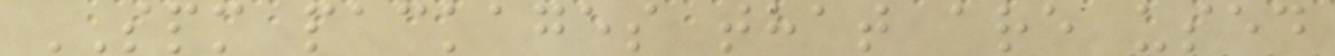SPM packages that are used
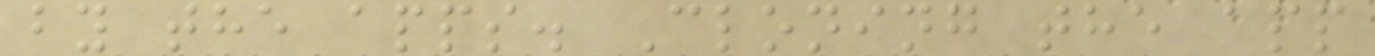by the apps. Cloning the app
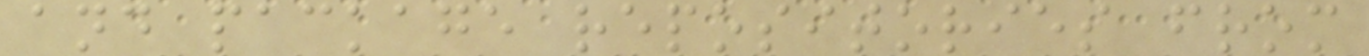and package repositories from
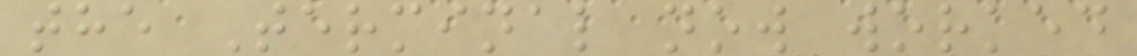the Terminal now worked
